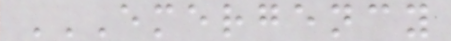EMERGENCY
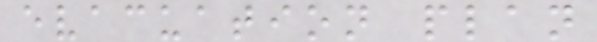evacuation plan
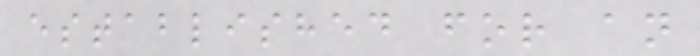established for an
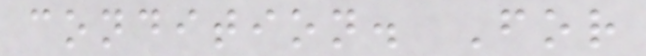condition. For
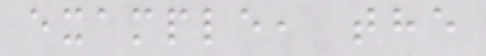example, the
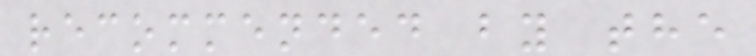recommended by the
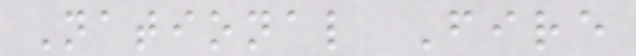National Fire
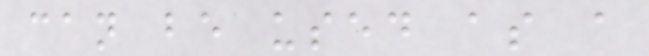can be used as a
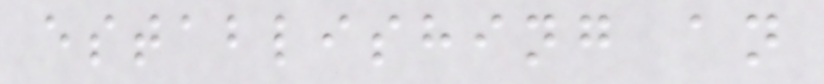establishing an
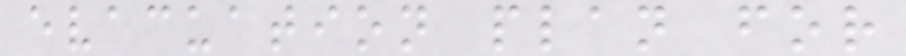evacuation plan for
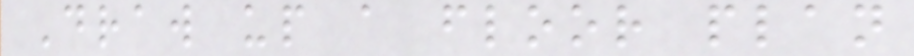Draw up a floor plan
